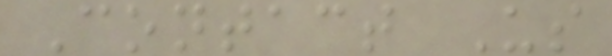Contact Us
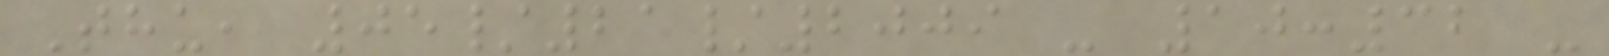Thu, 05/21/2009 - 10:32 -
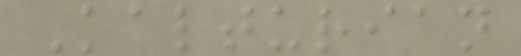Kalturian
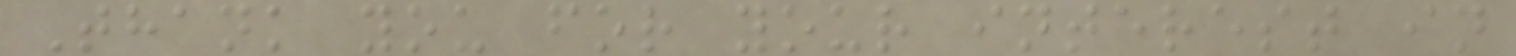Thank you for your interest in
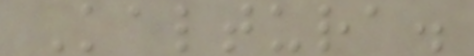Kaltura.
